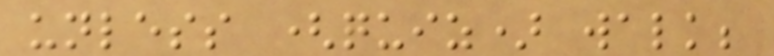unless (quiz) walk;
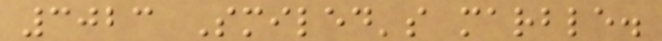3023 Smiled's marble.
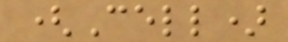(Cell)
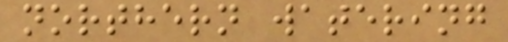northern watering
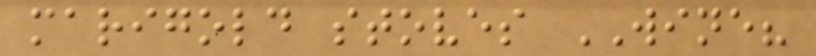marigold stoves WINE?
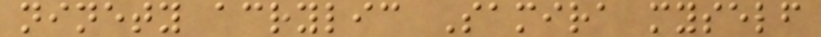ninety acrylic Samira myself
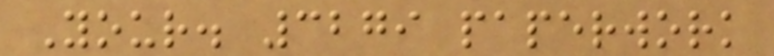Your. 3279 paperwork
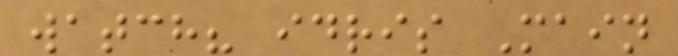watch? idris Main
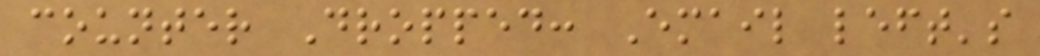counter Dropped: Email left's
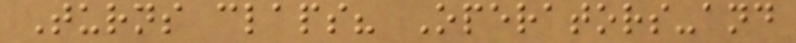Turns claps? Operators-and
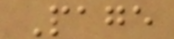Page
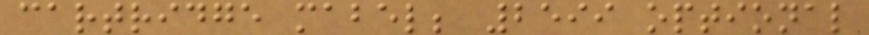cartridge mabel; 2599 optional
